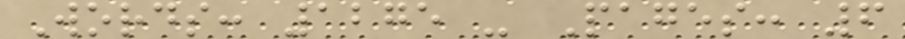Words: 1275 - Pages: 6
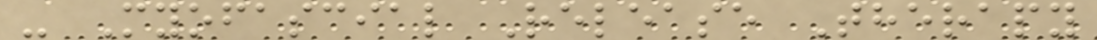- Myofascial Release Therapy
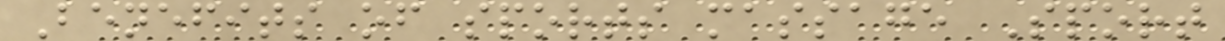Benefits of sports massage Sport
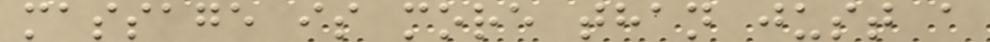massage is more than just a
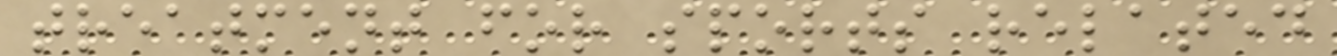treatment for sports related
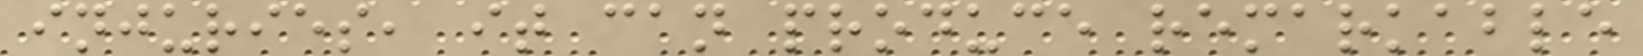injuries, it can produce remarkable
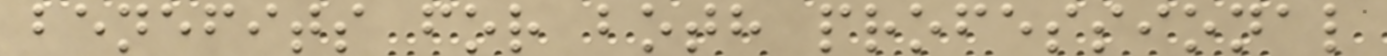benefits for both professional
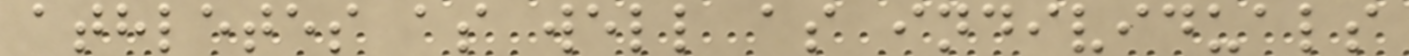athletes as well as individuals
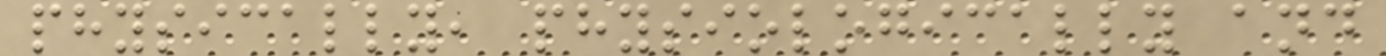physically, physiologically and
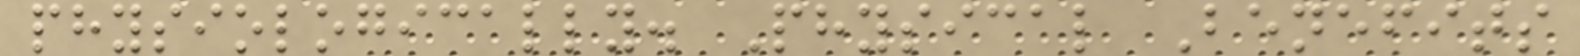physiologically. Physical Benefits
